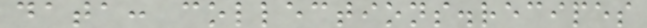data: collections.recipes
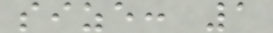size: 1
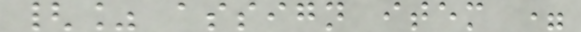{% assign item =
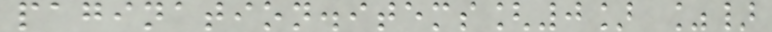pagination.items[0] %}
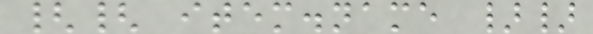{{ item.name }}
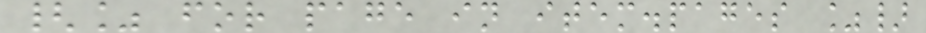{% for page in item.pages %}
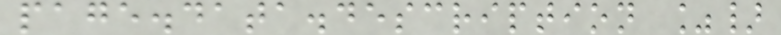page.data.description %}
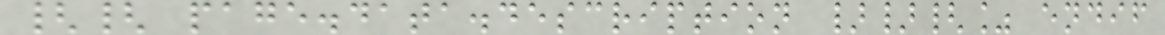{{ page.data.description }}{% endif
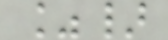%}
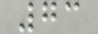73
